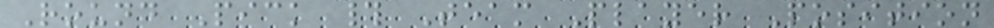Round Pick # Team Player Position
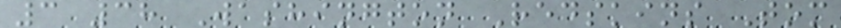3 38 Washington Redskins Tom
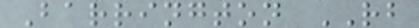Barrington RB
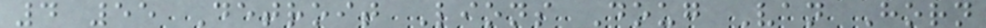4 55 Detroit Lions Doug Van Horn
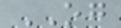OG
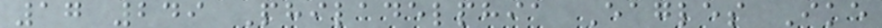17 249 Philadelphia Eagles Ike
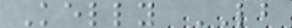Kelly LB
